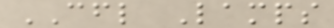CFL Lamps
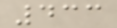433
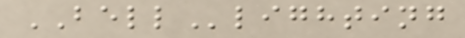BELLlighting
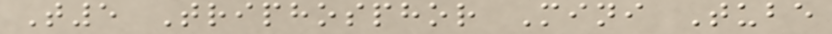T5 Triphosphor Mini Tube
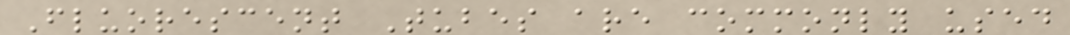Fluorescent Tubes are commonly used
